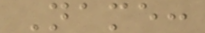Name:
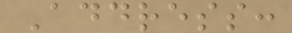Address:
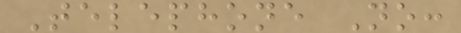Telephone No:
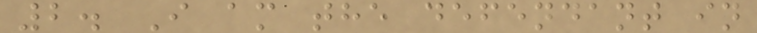2. I am the defendant in
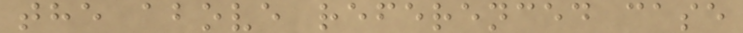the above referenced case
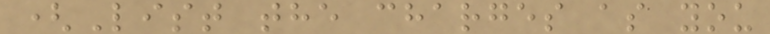(List the charges as you
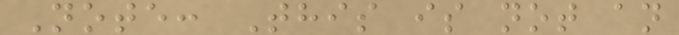Note: This is not an
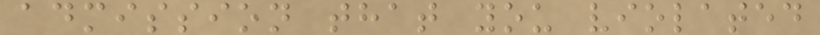admission that you violated
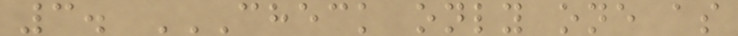3. CHECK ONLY ONE AS
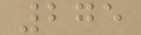275
